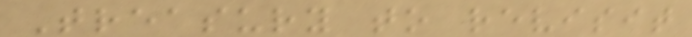Treasury to revisit
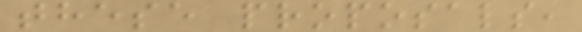these proposals,
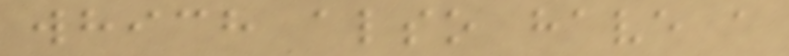which also have a
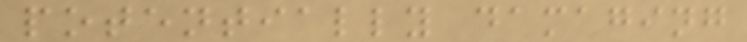potentially damaging
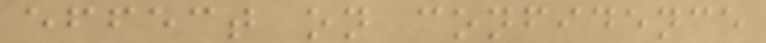effect on confidence
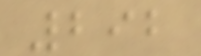292
